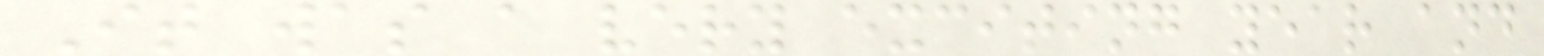It was a very exciting year and
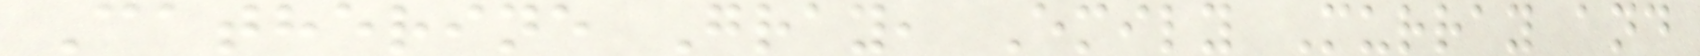Catherine Gray, Emily Murray and
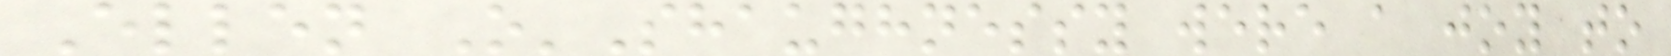Ellen O'Shaughnessy were a joy to
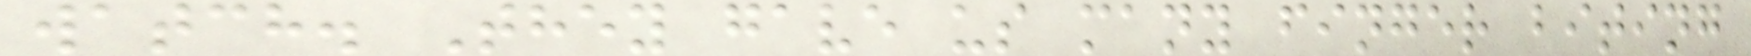watch. They gave us many finger biting
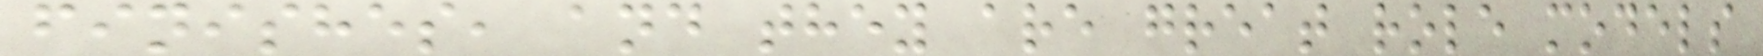finishes, and they are great role models
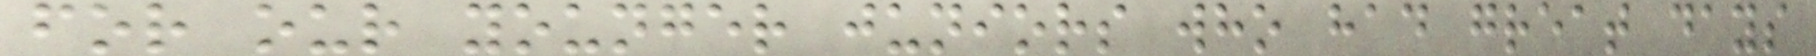for our younger juniors who had great days
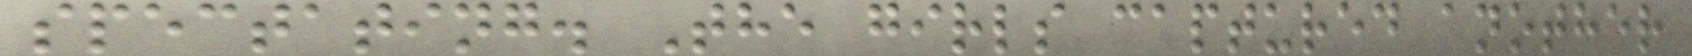spectating. The girls captured another
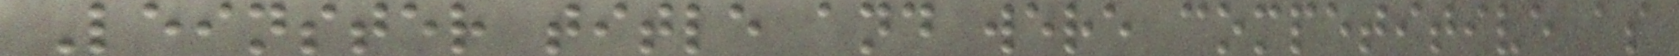Leinster title and were competitive as
